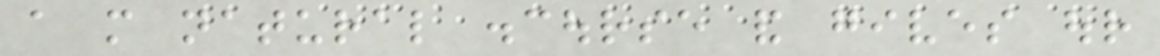a more natural discourse and gives our
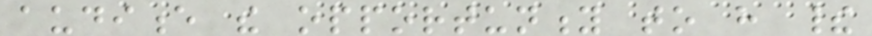audience the opportunity to have their
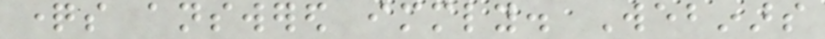questions answered immediately. Webinars
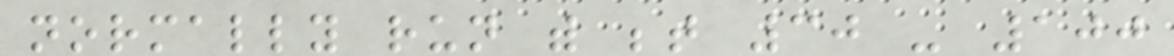normally run with between 30 - 100
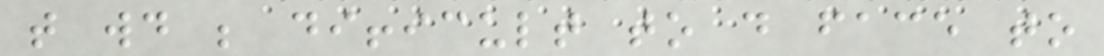that would be difficult to do face to
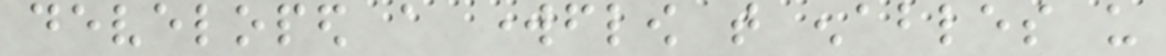developed a workflow that enables us
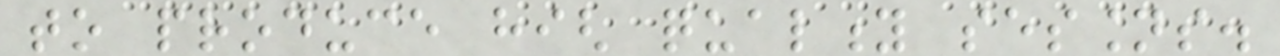to produce high quality sessions.
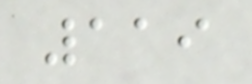119
